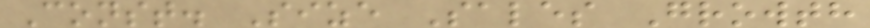Const. Size Sales Growth
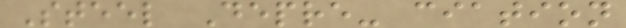Steel Depre- ciation
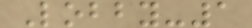Lobby-1
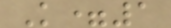K=1
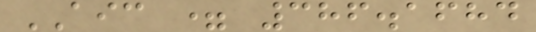AIC = 386.1684
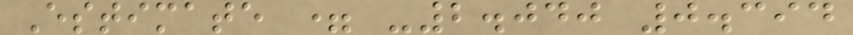Estimate = -2.040 0.394
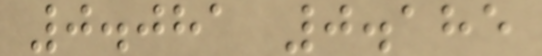0.081 0.185
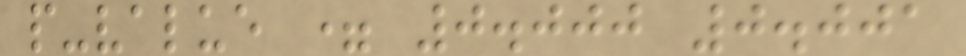p-value = 0.000 0.001
